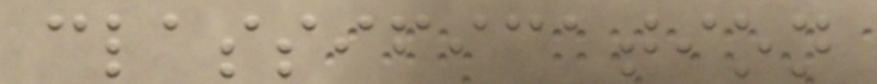classification
